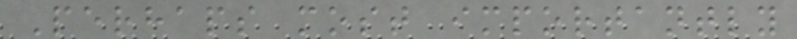Perhaps most importantly
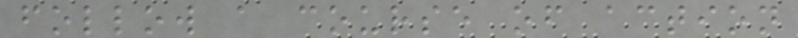follow a course of action
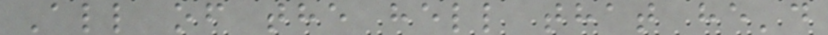All of the hell that he'd
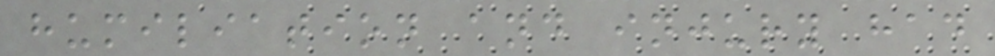humiliation and injury had
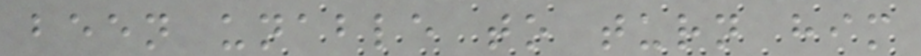been unable to turn him
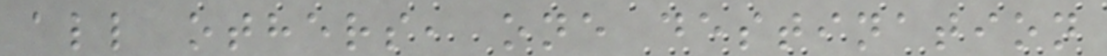all others, one destination
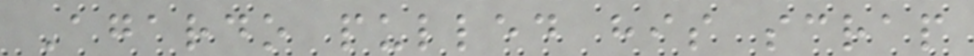Agardo pulled his scrap
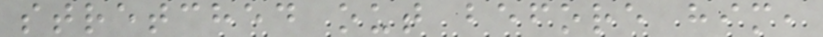stretched out before him,
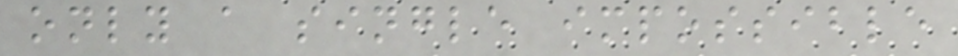only a single impossible
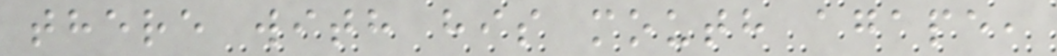there with his mouth agape,
